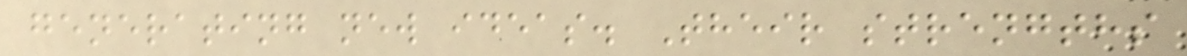generating new ideas. Their strengths
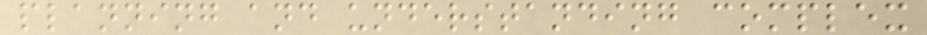planning and understanding complex
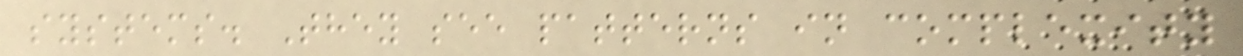systems. They see patterns in complexity
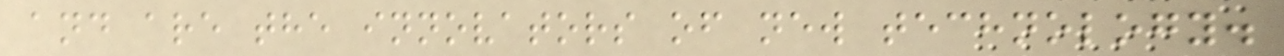and are the innovators of new technology.
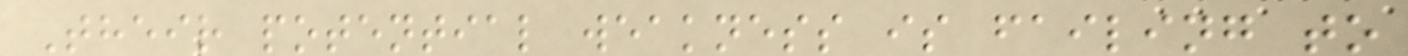Their potential weakness is failing to
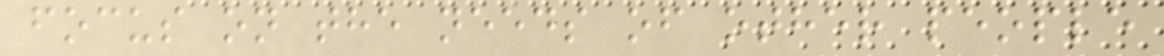focus on the needs of other people
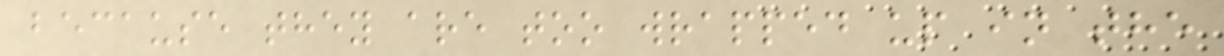because they are too wrapped up in the
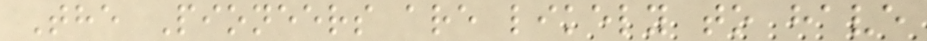The Pioneers are likely to have
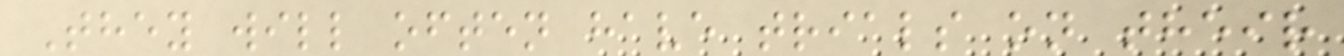They will often have trials on their
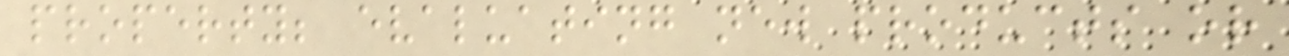property; evaluating new products or
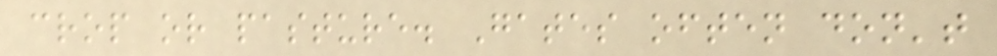crop or pasture. Gates often don't
